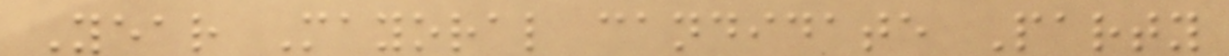Year Mayoral candidate Party
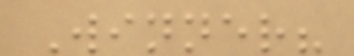Winner?
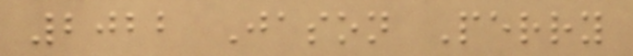2022 Jason Perry
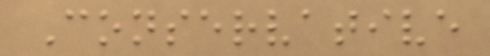Conservative
